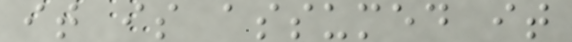it is assumed it
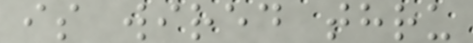is wired thru
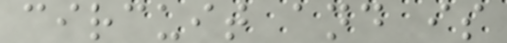circuit and is
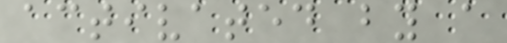activated by a
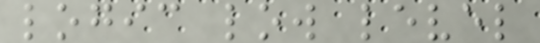logic low level
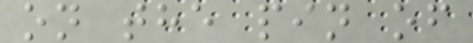on the pin of
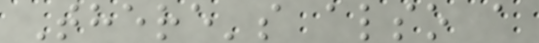There's also a
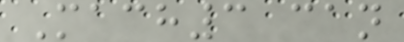Mach3 can
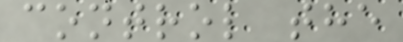control the
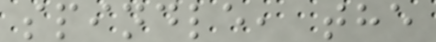spindle, the
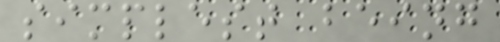simplest being
